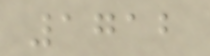1712
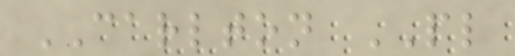CARLTON PL
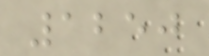1250
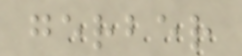gerber
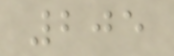205
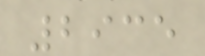2935
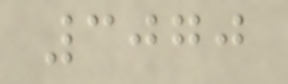3070
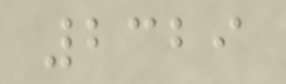2329
